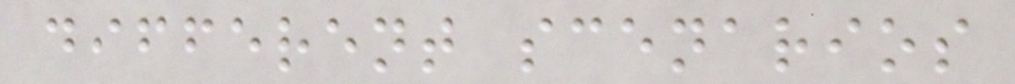different scenarios
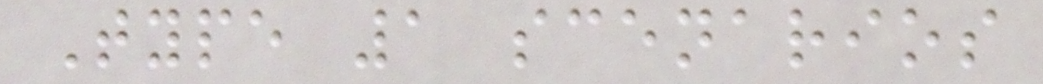Type 1 scenarios
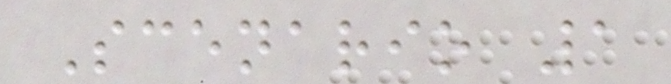Scenario 1
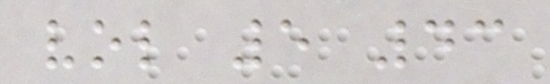vol 5 43
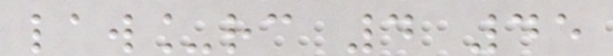law_rc 4 45
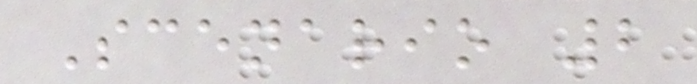Scenario 2
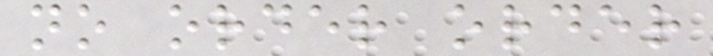no order order
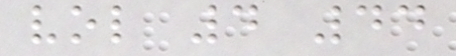vol 4 44
